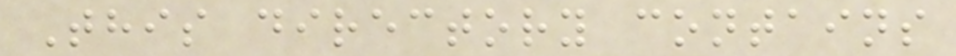This directory contains
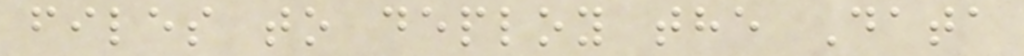files to deploy the Data
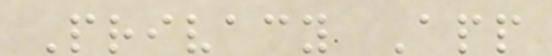Privacy App
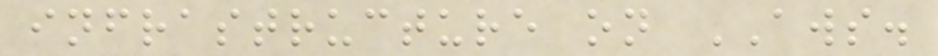infrastructure on AWS.
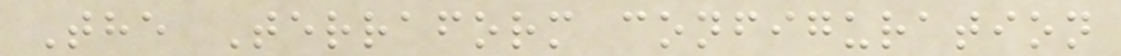The Terraform configuration
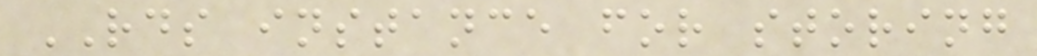RDS instance for storing
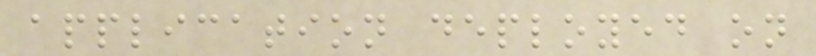application deployed on
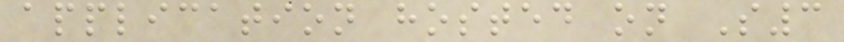application hosted on S3
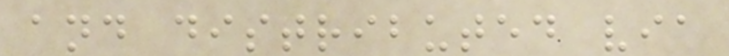and distributed via
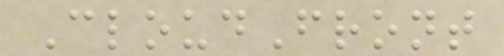CloudFront
